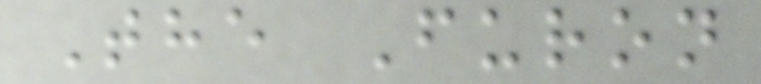The Furon
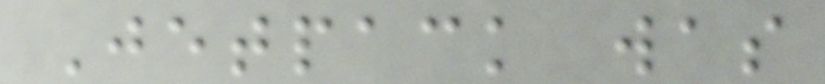Jetpack was
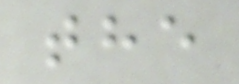the
